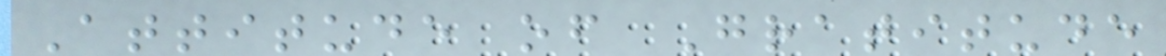Attitude of Gratitude
